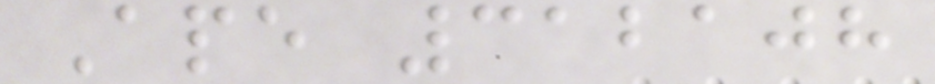Ape 312108
